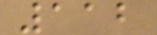112
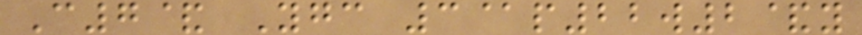C7& Ygc 3@p22w2&y
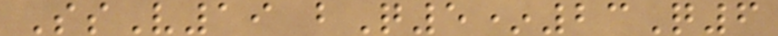SsV19 bQ5*23Q6
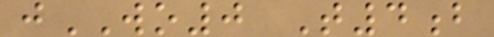jWO0 T4b
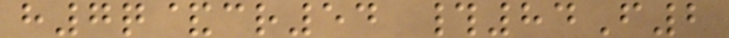h7q&cr54 #84F2
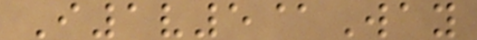I1v5@Way
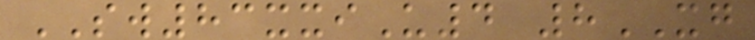SW83xxiU4 8XG
